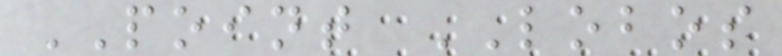POINT LOBOS
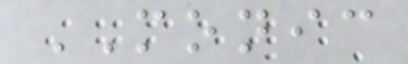MONIC
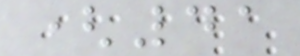(41
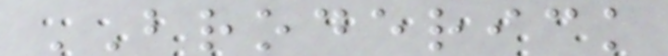BRODERICK
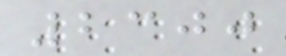2300
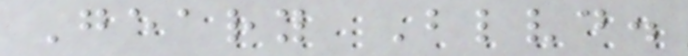Geary Blvd.
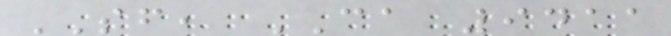SF, CA 9411
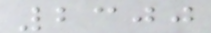2300
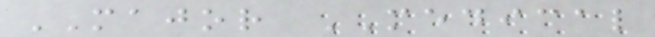MAJOR MEDICAL
